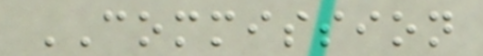COMMISSION
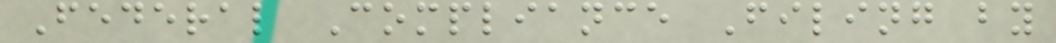Federal Compliance Filing by
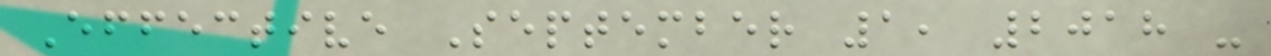Effective September 1, 2018 -
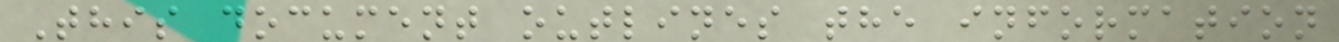This document outlines the information
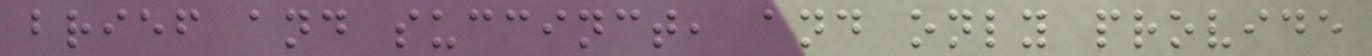brief and succinct, and only provide
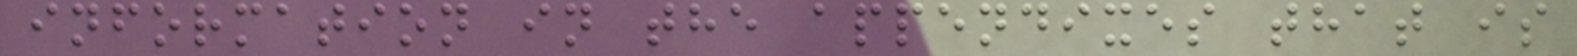information in the appendixes that is
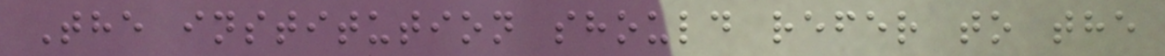The institution should refer to the
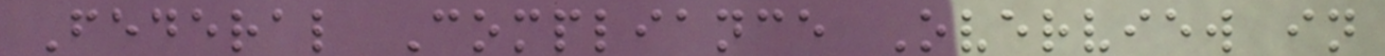Federal Compliance Overview in
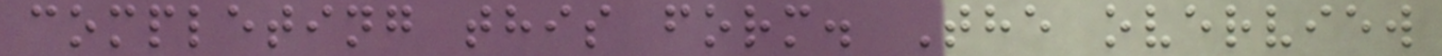completing this form. The overview
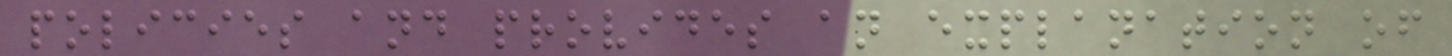policies and provides an explanation of
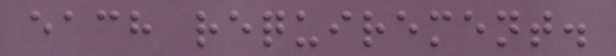each requirement.
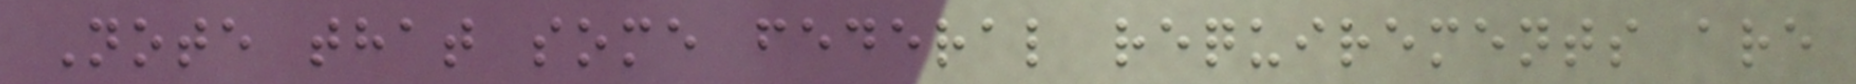Note that some federal requirements are
